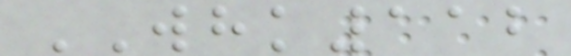WHK112
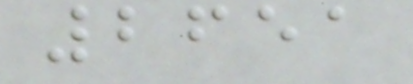2651
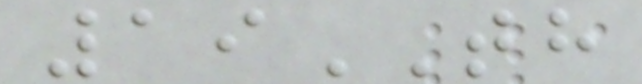19TH
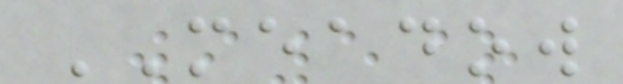MEADOW
